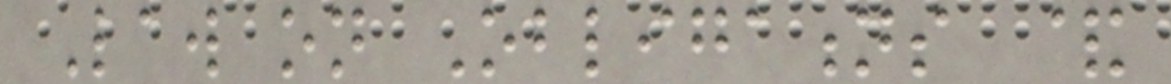Law on Obligations &
